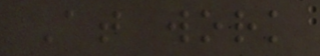At work
